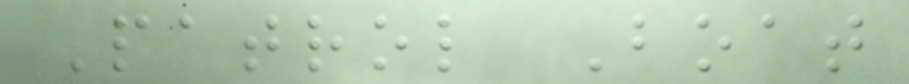Patrol Boat
